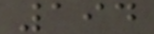194
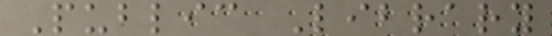Public Library
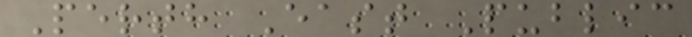Perth East Public
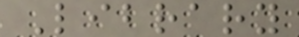Library
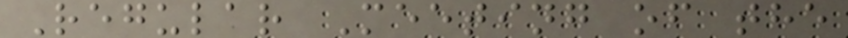Regular Meeting of the
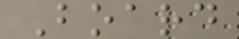Board
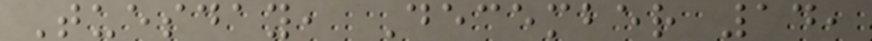Tuesday, December 14,
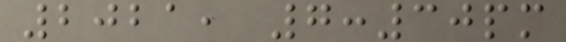2021, 7:30pm
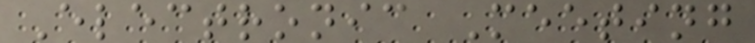Electronic Meeting
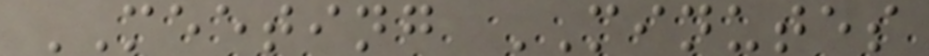MEETING MINUTES
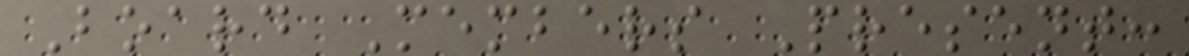Board Members Present:
